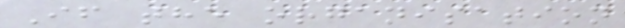If the organisation
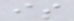is
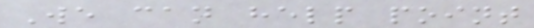We can help point
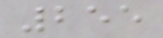255
